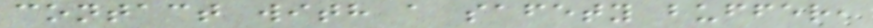contact with a safety buffer,
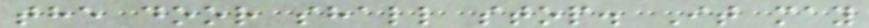the door shall stop. It may
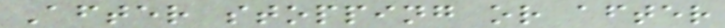After stopping or after
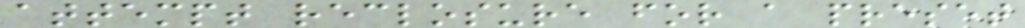attempt reclosure for a preset
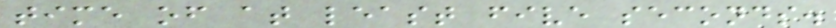time of at least five seconds.
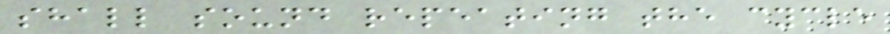shall sound repeating the cycle
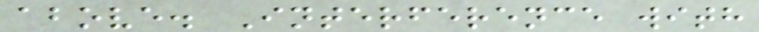above. Interference with
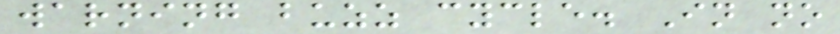warning buzz cycle. In no
